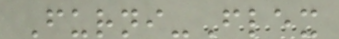Furni-Flex
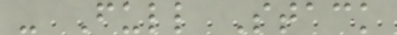- Full Stack
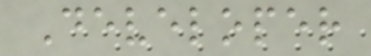Developer
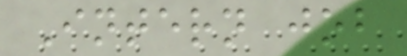Intern job
